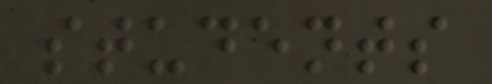students
